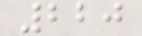220
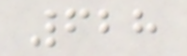628
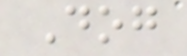Dog
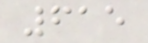615
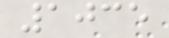1035
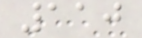110
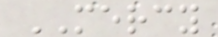MERCY
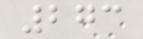273
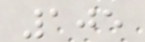105
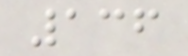136
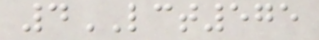4LCT575
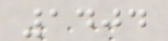1404
